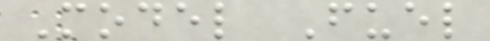Model Fuel
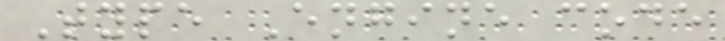Type Engine code
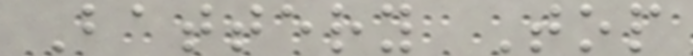Battery Top
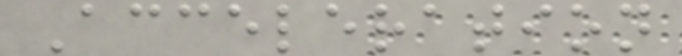Acceleration
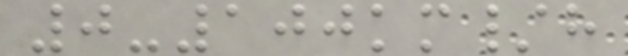0-100km/h
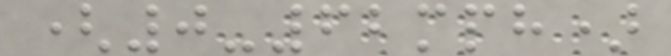(0-62mph)
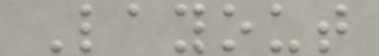Layout
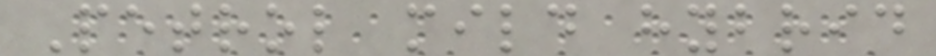Petrol mild hybrid
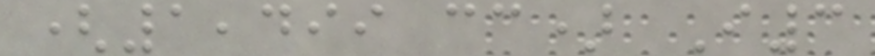(1,499 cc) I3
